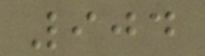904
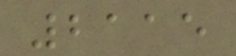2115
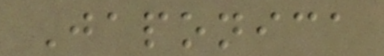Japonica
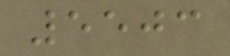5503
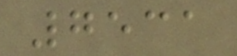7531
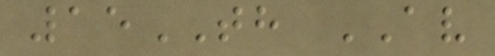15TH AV
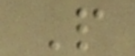P
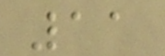11
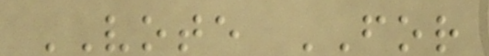VOTE FOR
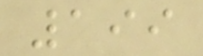199
